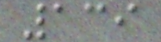139
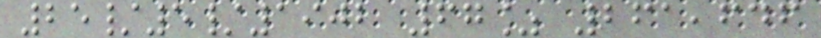25/5/1902 67% 261,646
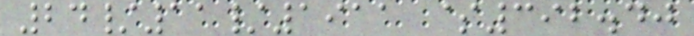24/11/1911 $392.40
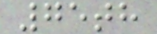75th
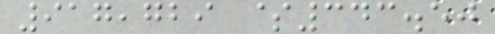917,729 $343.50
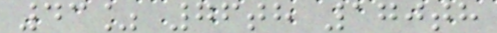43% 76th 170th
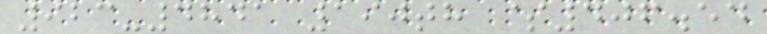923-4841 190th $406.54
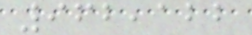962,122
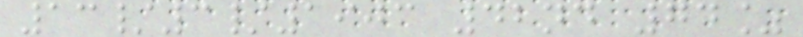13/3/1903 42nd 74%
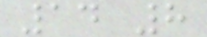14 8
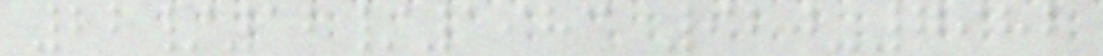22/12/1983 920-7982
